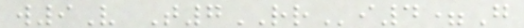w9V T7RRi4=G
